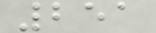251
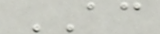AC
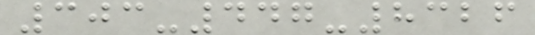303-447-8326
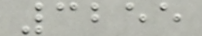3255
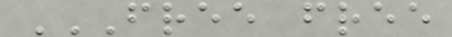FREE FREE
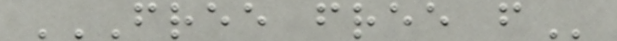FREE FREE F
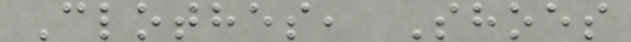Clothes, Shoes
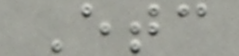Etc
